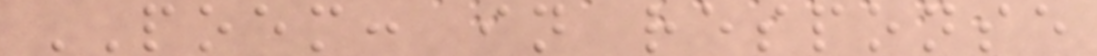POEM: in response
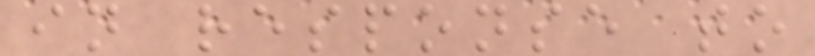in response to
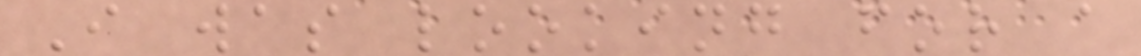I was looking for a
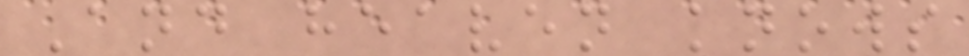And heaven knows
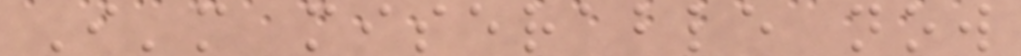I'm miserable now
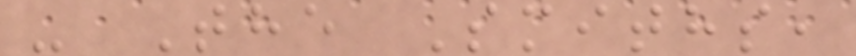- The Smiths,
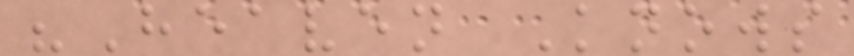"Heaven Knows
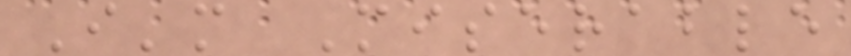I'm Miserable
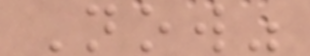Now"
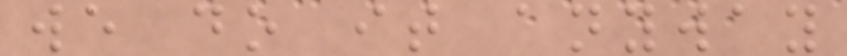we do it anyway
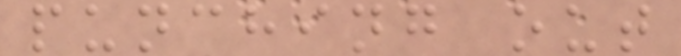punching out
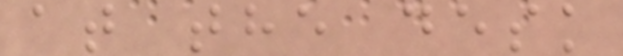at the desk
